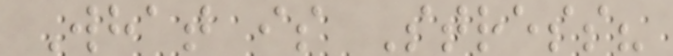What is Stress?
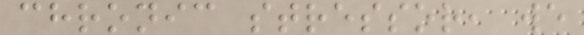chronic stressor, we
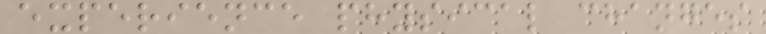experience physical changes
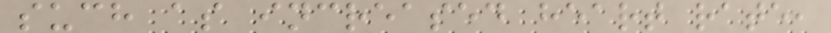such as increased heart rate,
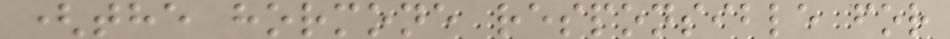(the hormone responsible for
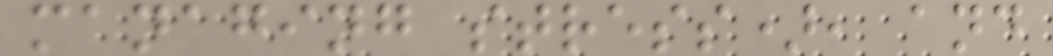managing stress), and
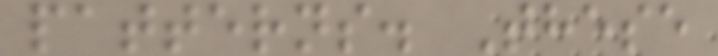patterns. These
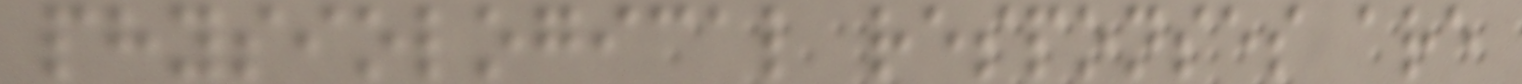physiological responses are
